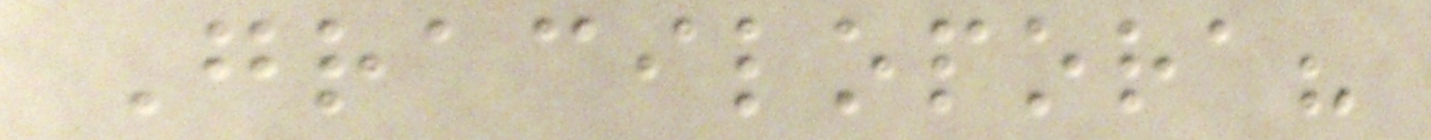Gracilopora?
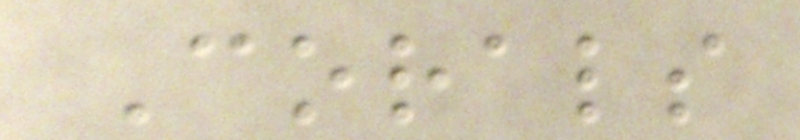Corals
